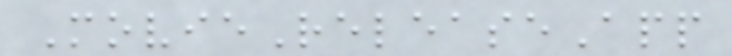MovieReleaseApp
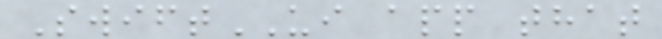SwiftUI app that
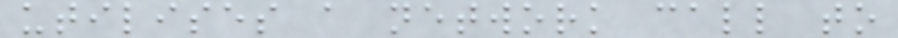utilises a network call to
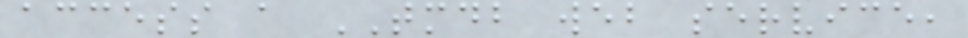access a TMDB web service,
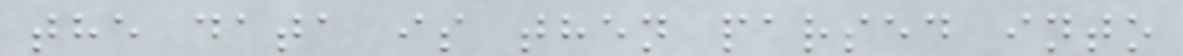the data is then parsed into
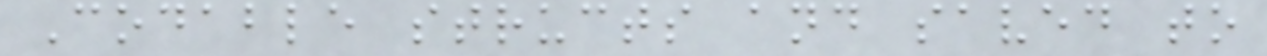Codable structs and saved to
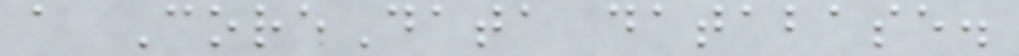a CoreData database.
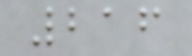216
